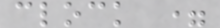clock =
